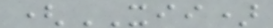(XII)
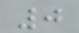0
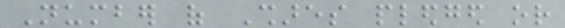Number of Shares pledged or
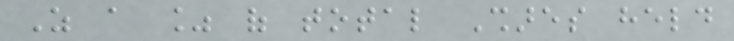As a % of total Shares held
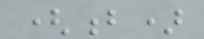(b)
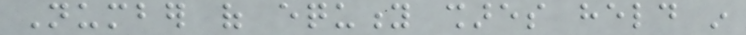Number of equity shares held in
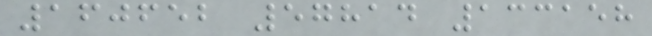160652 57814 133158
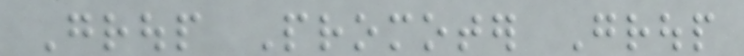Group Promoter Group
